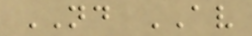ND AV
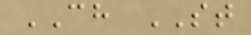CH ST
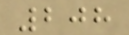208
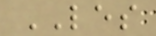LES
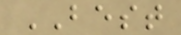BEST
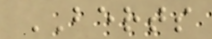BERTS
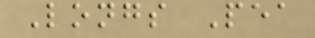Longs Pea
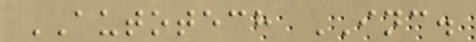AUTOTECH INC.
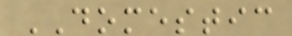DOMESTIC
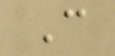C
